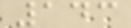143
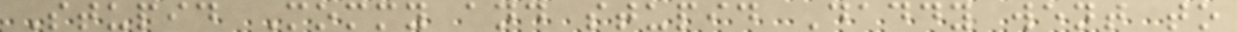Stupid Mommy and stupid Daddy went to
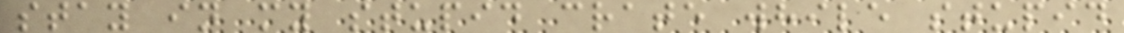stay in my stupid crate while stupid
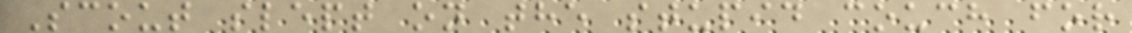Scout slept on the stupid couch for
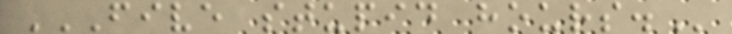FIVE STUPID HOURS.
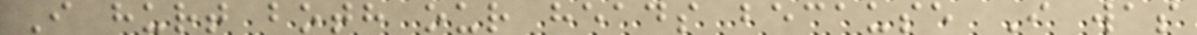I hurt both our heads because I was
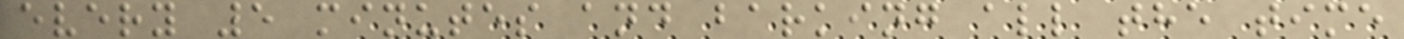every 5 minutes and barking all the time
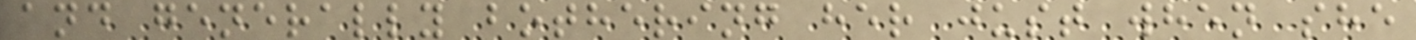and generally bothering her just when she
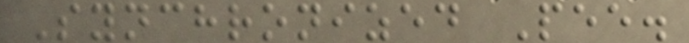Synchronized Pee.
